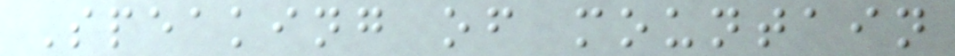Speaking of mountain
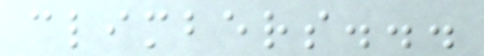climbers...
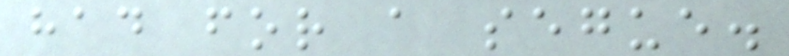had for a segue.
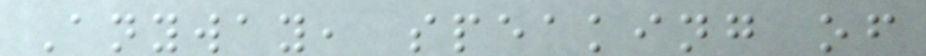Anyway, speaking of
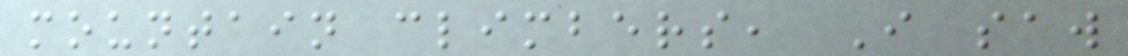mountain climbers, I saw
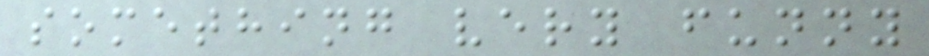something very funny
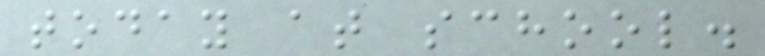today at school.
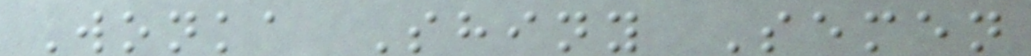Wonka Shiny Semen
